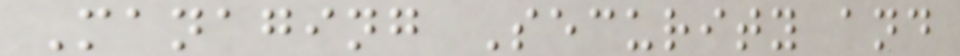Managing Security and
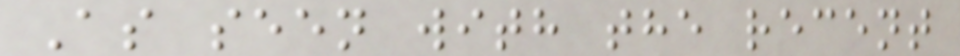As seen with the recent
